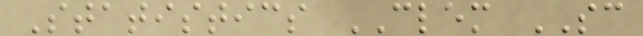Statistics CLEM SC
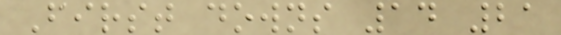First downs 14 21
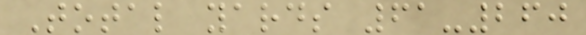Total yards 61-260
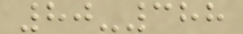80-388
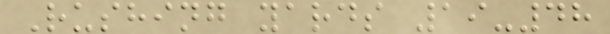Rushing yards 19-48
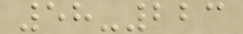58-223
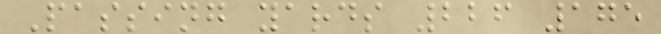Passing yards 226 175
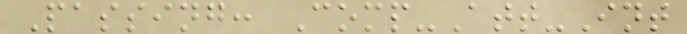Passing: Comp-Att-Int
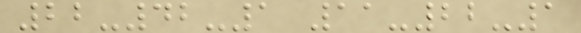22-42-1 11-22-1
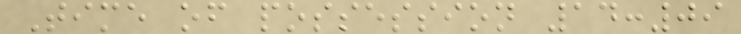Time of possession 14:09
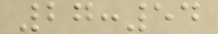27:54
